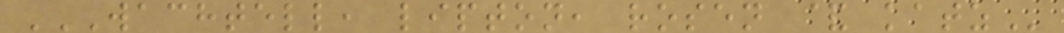WACHTELL, LIPTON, ROSEN & KATZ
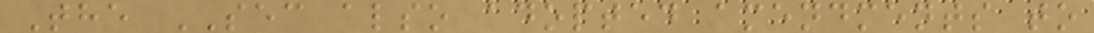The SEC also adopted amendments to
